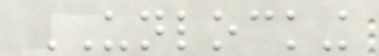UNLOCKING
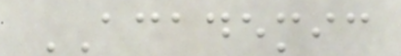ACADEMIC
